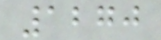1270
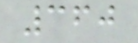360
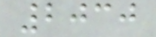2030
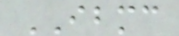IBMC
